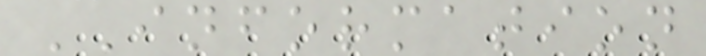INFORMATION
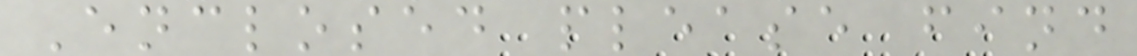Enclosed please find
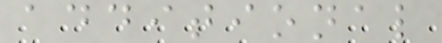additional
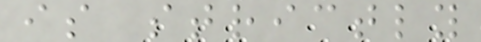is strictly
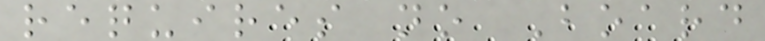requires no Board
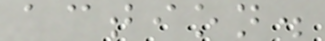action.
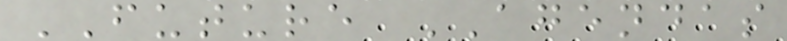FUTURE AGENDAS
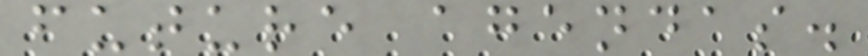future agendas.
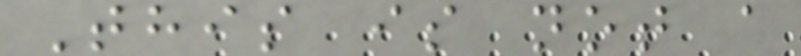This is not a
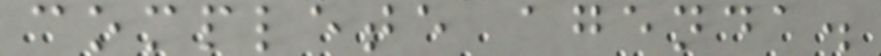complete agenda.
